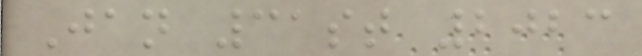Jan 31st 2023
